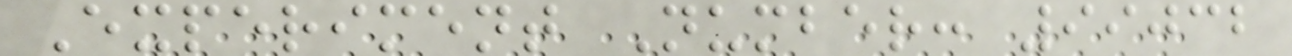Experiment Number: 99032
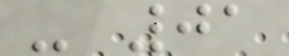- 01
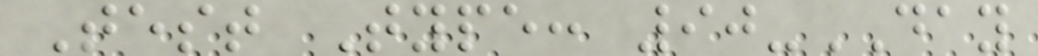Test Type: 90-DAY
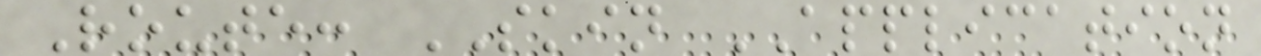Route: SKIN APPLICATION
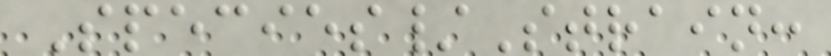Species/Strain:
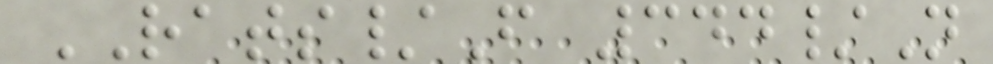RATS/F 344/N
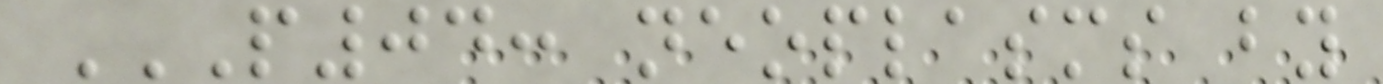P04: NEOPLASMS BY
